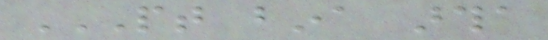PT BINA ARTHA
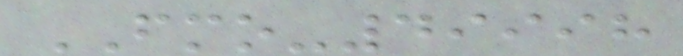FMO-49998
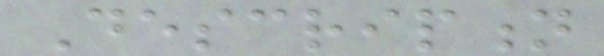Description
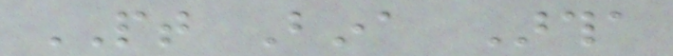PT Bina Artha
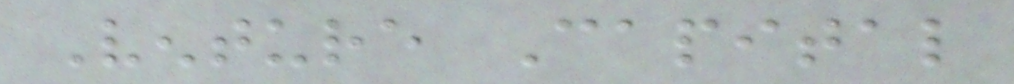Venture Capital
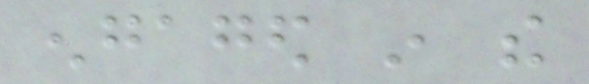engaged in the
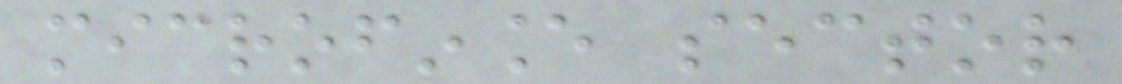microfinance sector
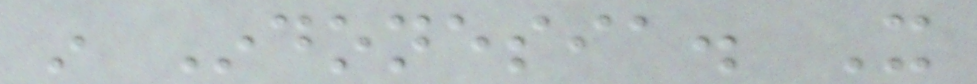in Indonesia. It
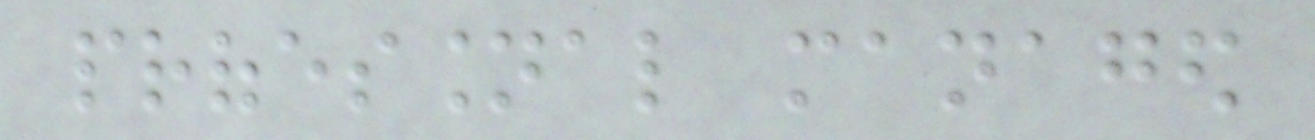professional managed
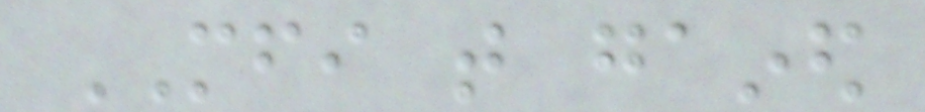MFI that gained
